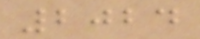2024
